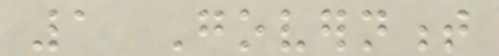1 Government
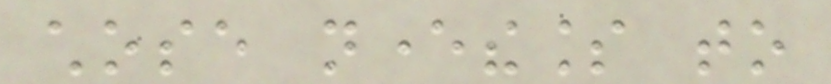chose nevertheless to
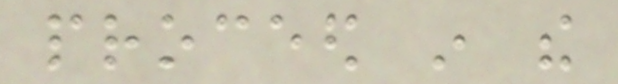proceed in the
